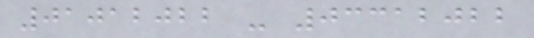01012022 - 03312022
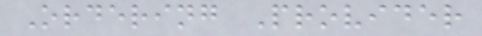Ordering Provider
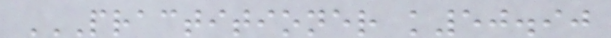PRACTITIONER K50.90
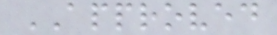APPROVED
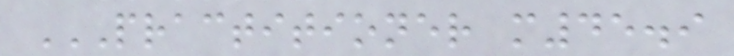PRACTITIONER M45.9
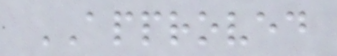APPROVED
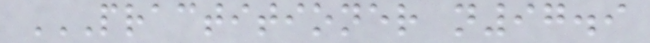PRACTITIONER N97.9
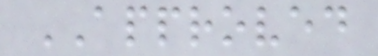APPROVED
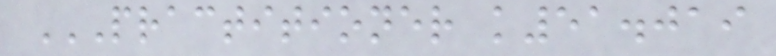PRACTITIONER K51.019
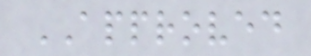APPROVED
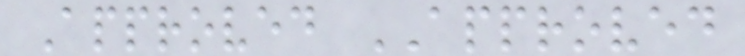Approved APPROVED
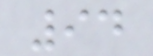94
